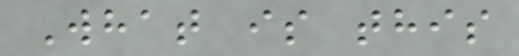What is this
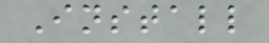Install
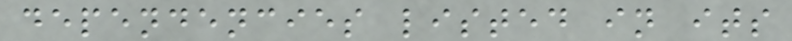dependencies listed in its
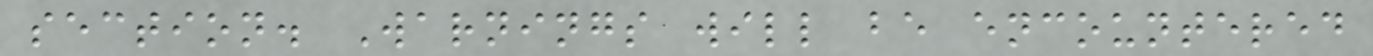section. Warnings will be encountered
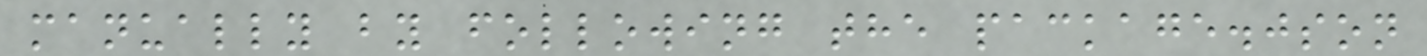manually by following the package.json
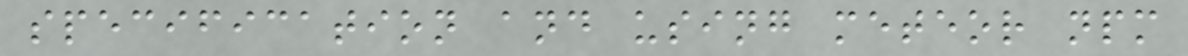specification and using meteor npm
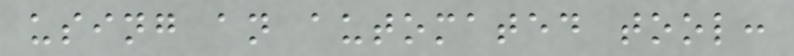using an automated tool:
